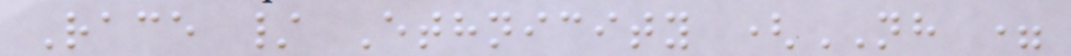Race / Ethnicity (NH =
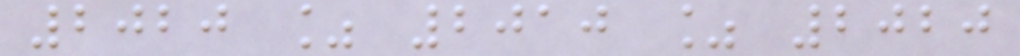2020 % 2010 % 2020
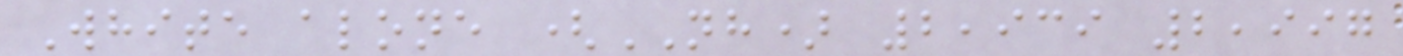White alone (NH) 2,939 2,997
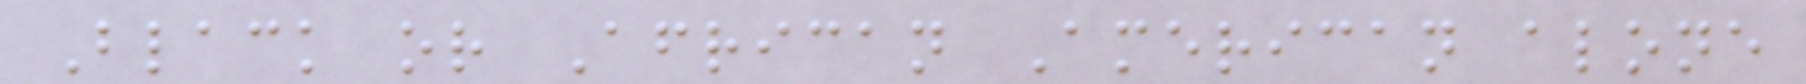Black or African American alone
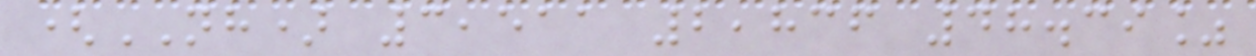(NH) 3,511 2,836 48.39%
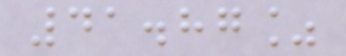41.87%
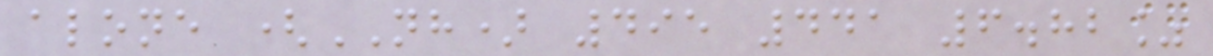alone (NH) 495 441 6.82%
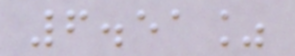6.51%
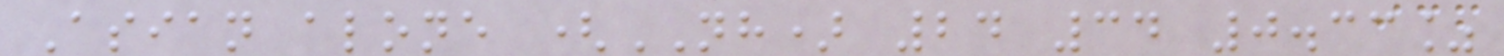Asian alone (NH) 24 34 0.33%
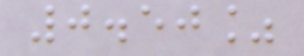0.50%
